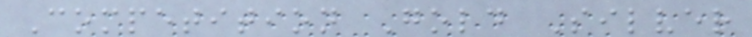Competition Gold Silver
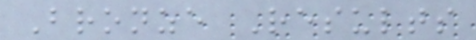Bronze Results
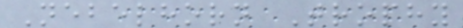Nebelhorn Trophy
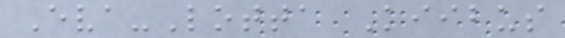Eva-Lotta Kiibus
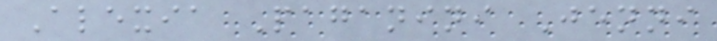Alexia Paganini Jenni
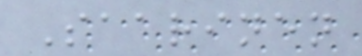Saarinen
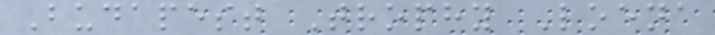Budapest Trophy Loena
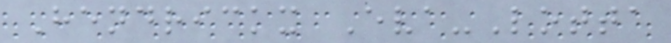Hendrickx Eva-Lotta
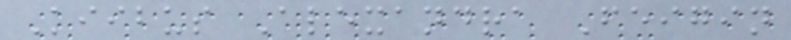Kiibus Alexandra Feigin
